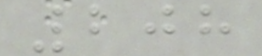208
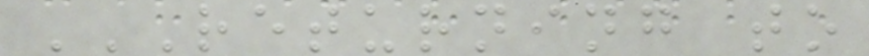RETURNING TO
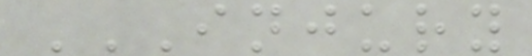INJURY
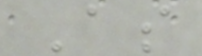As
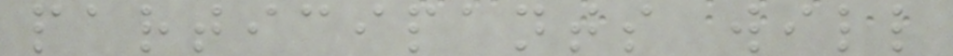participants will
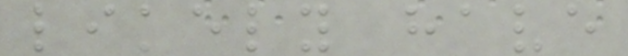likely have
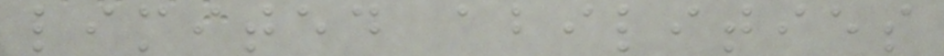limited abilities
